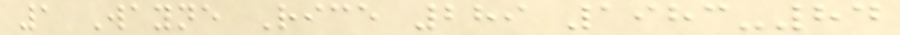1 Wayne Rice 289 1983-84
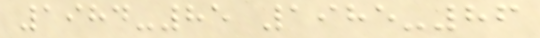1984-85 1985-86
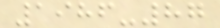1986-87
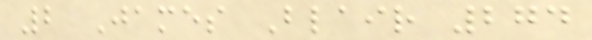2 James Blair 274
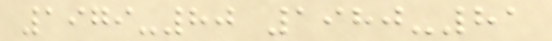1979-80 1980-81
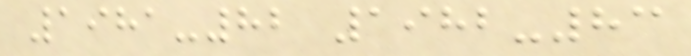1981-82 1982-83
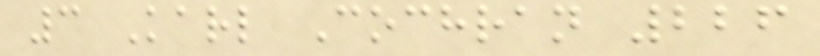3 Karl Cochran 226
